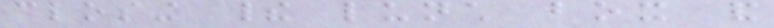closing their lunch box and
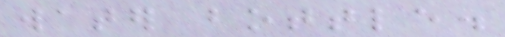water bottle.
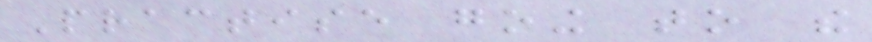Practise going to the
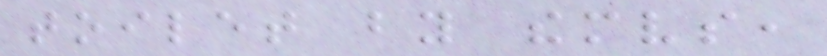toilet by themselves,
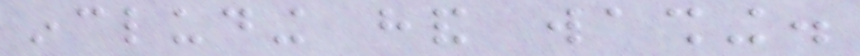including hand washing.
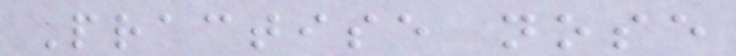Practise nose
